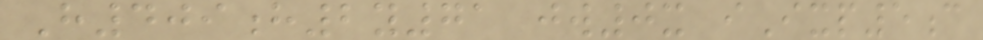H409h2y71 jw0x iIxp5c
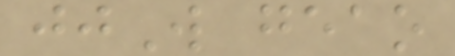jjW geao
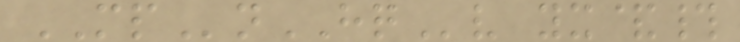MPnHQv yx&#
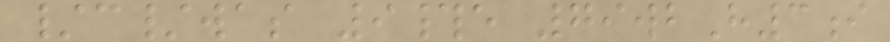/c/was 9#e 79wbH3i
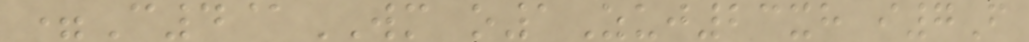=C4@WM o1Zuj23xh i7F
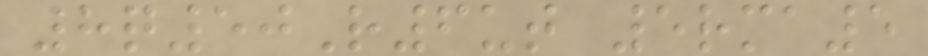8q50R6ut 5rma5
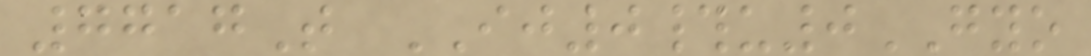7717T IJ0#u0GYO
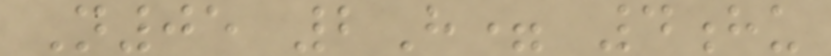N05 2H= 4hu
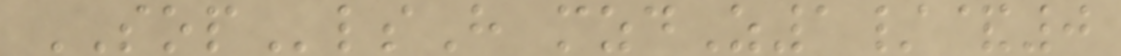SOPlsH mzdZ1/&0
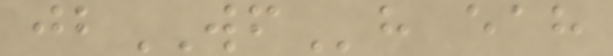jbWFh eah
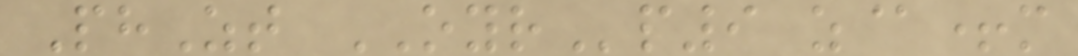PhZt OYRp9 z@+m
